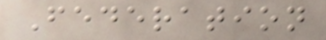Federation
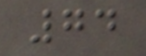74
